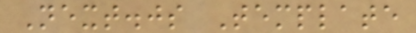Next.js Template
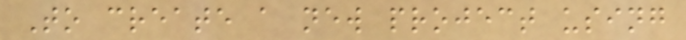To create a new project using
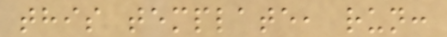this template, run:
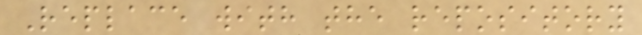Replace with the repository
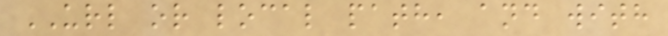URL or local path, and with
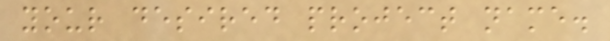your desired project name.
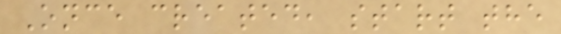Once created, start the
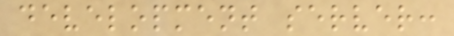development server:
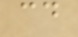cd
